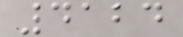4124
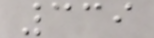339
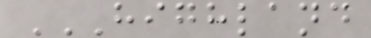HIGHLAND
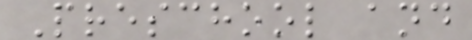Preschool and
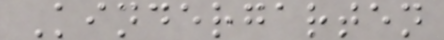Kindergarten
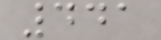441
